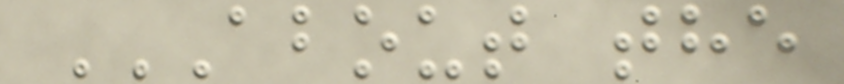ABOUT THE
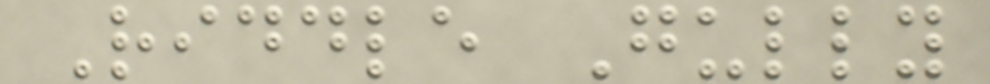Riddle Gully
